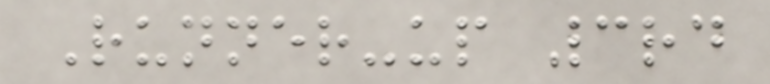Runner-up 3rd
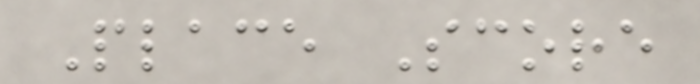Place Score
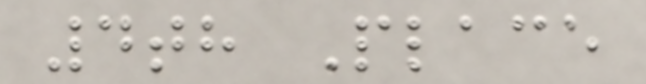4th Place
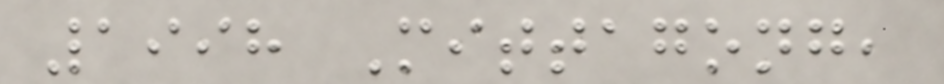1998 Mittagong,
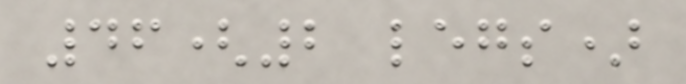46(2 legs)
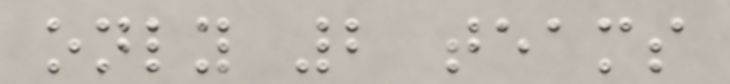only 2 teams
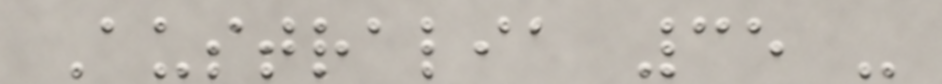Australia 35 -
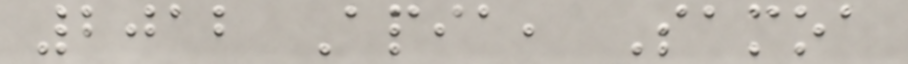2012 Apia, Samoa
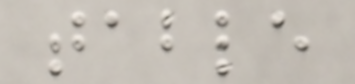table
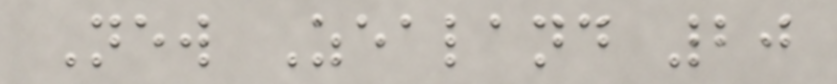New Zealand 20
